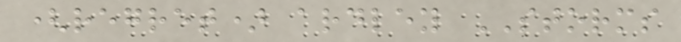(regret) ardley STORMS
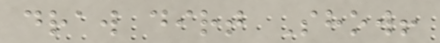draw dirt Show!
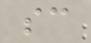sc
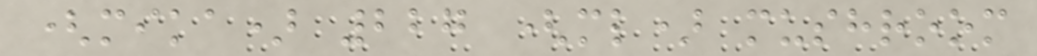(mika) 227 (ml) mushroom
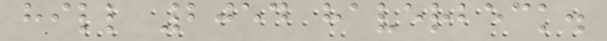hill 2054 haverbeck.
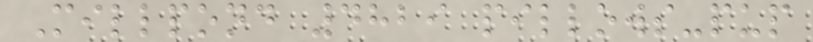Millpond 4829 pillows-pup
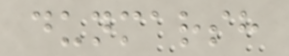dunmarsh
